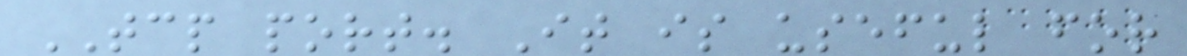TCP port. It is useful for
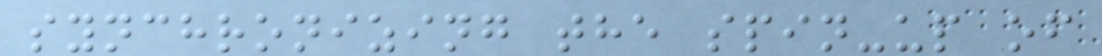synchronizing the spin-up of
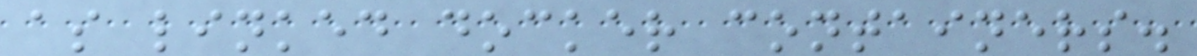as linked docker containers.
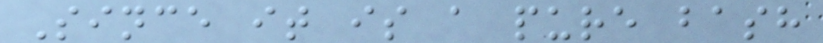Since it is a pure bash
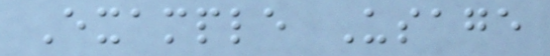Example Usage
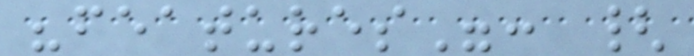"features": {
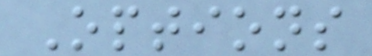Options
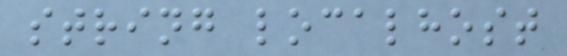string localhost
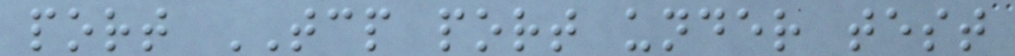port TCP port under test
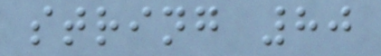string 80
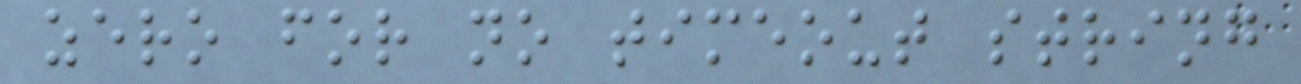zero for no timeout string
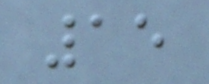15
